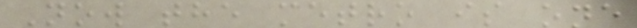Now the metro is one
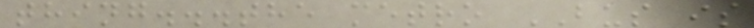thing...the metro BUS is
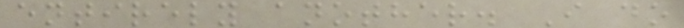entirely another. I do
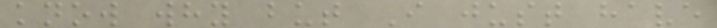know why but I just have
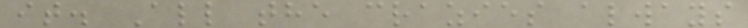it. All the crazies always
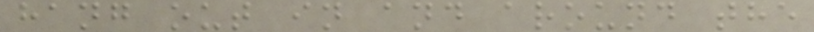hang out in and around the
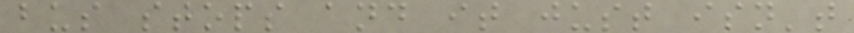bus stops and it just isn't
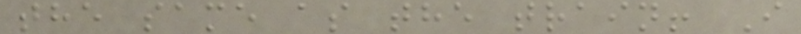the same as the train! I
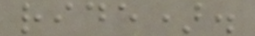ride).
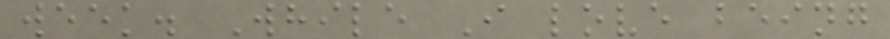week. While I love being
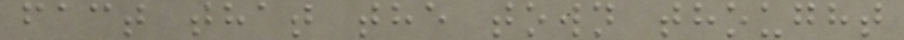fact that the town thought
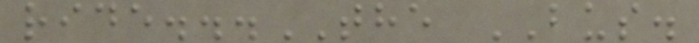ride...THE BUS.
